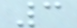3
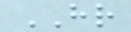HR
